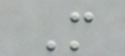M
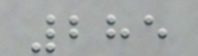285
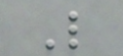L
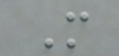M
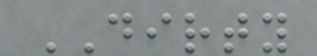DIRTY
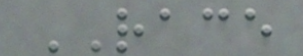RACE
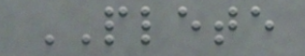PLETE
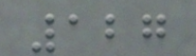127
